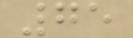75
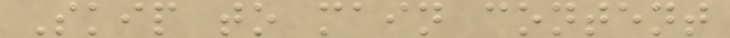Skip to main content
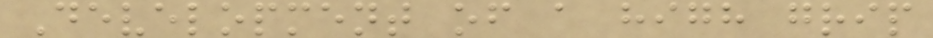Development of a high grip
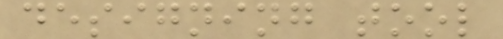designing tool
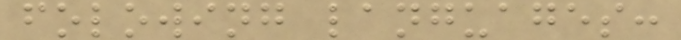folowing languages:
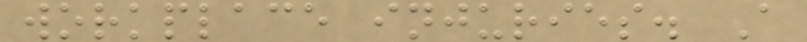workplace injuries. A
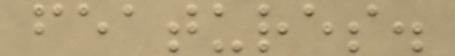features.
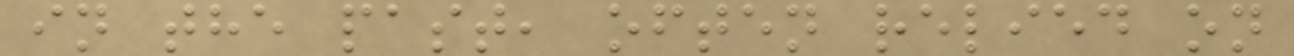in the past, often relied on
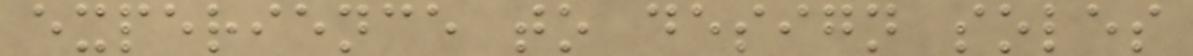experience to design soles
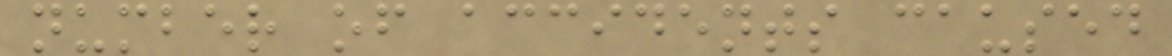number of accidents caused
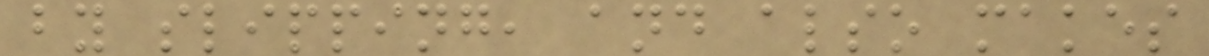by slipping, and also makes
